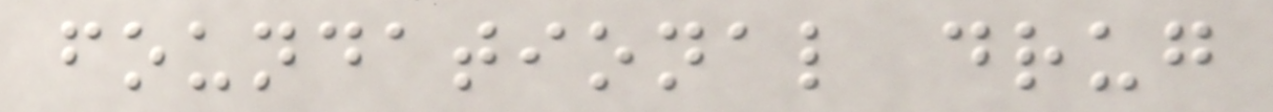foundational drug
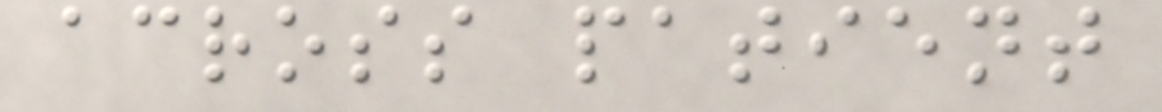across patient
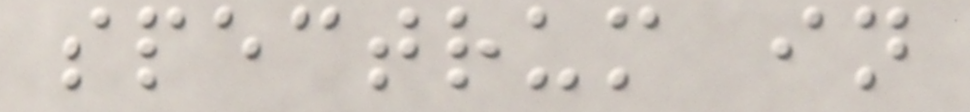spectrum in
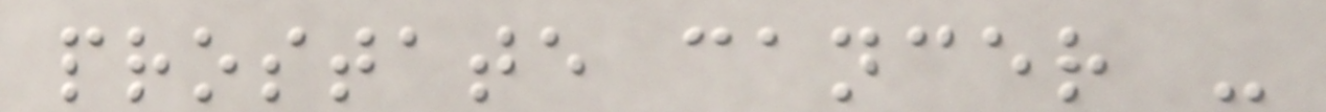prostate cancer -
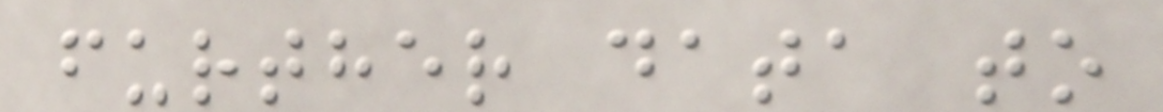further data to
